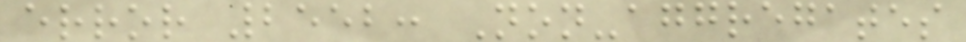error 2552: Non-aggregates
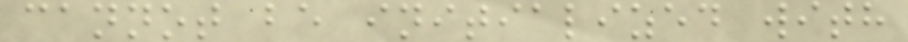cannot be initialized with
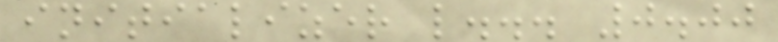initializer l... 0.00
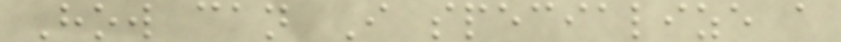How can I specialize a
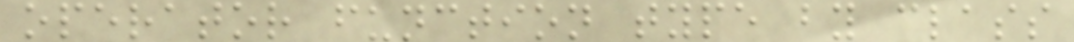operator function type by class
